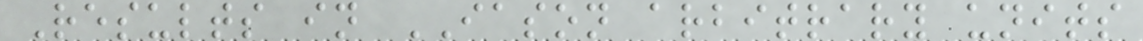Results in IASON arbitrary units
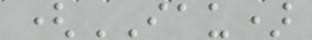(IAU)
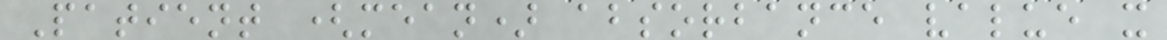Patient (mean) absorbance value x
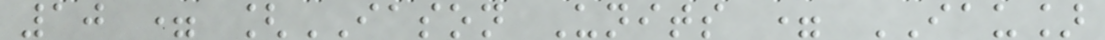10 = [IASON Units = IAU]
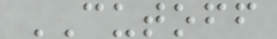CUTOFF
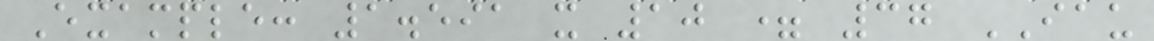Example: 1.591 x 10 = 37 IAU
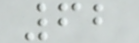62
